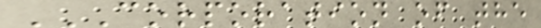CORPORATION OF THE
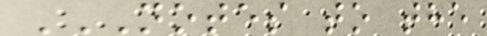NOTES TO THE
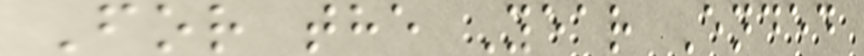For the Year Ended
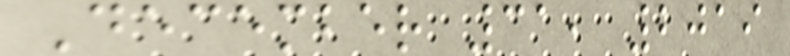December 31, 2019
